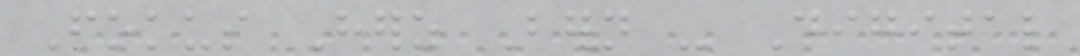Fokus Herz Bern - Digital
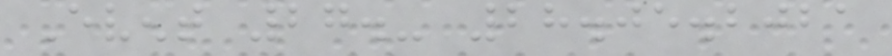Event 27.- 28.05.2021
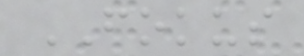FOKUS
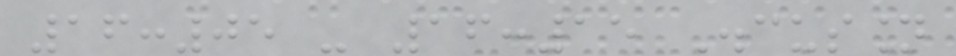16:05 - 16:15 Discussion
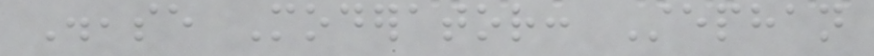Disease Moderator: Stephan
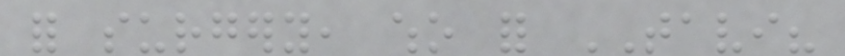for surgery, who for TAVI?
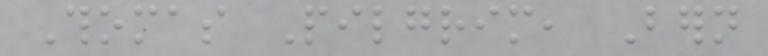Thomas Pilgrim, Bern
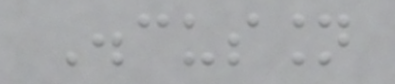Discussion
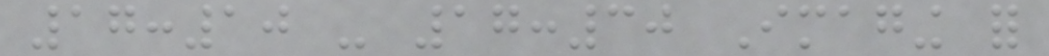17:10 - 17:30 Imaging for
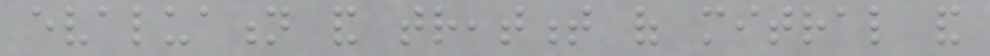evaluation and treatment of mitral and
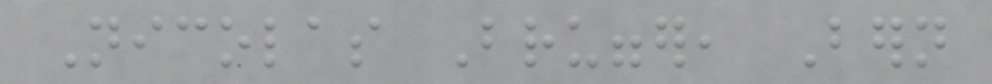Nicolas Brugger, Bern
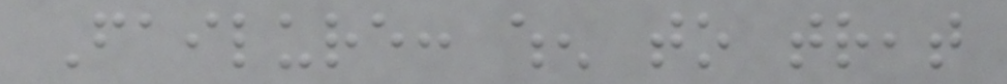Failure: when to treat
